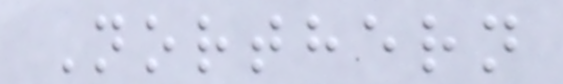Northern
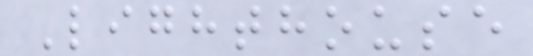Lighthouse
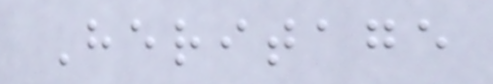Heritage
